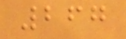267
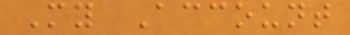My Account
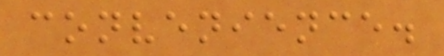convenience.
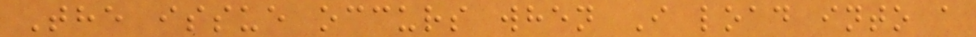The issue occurs when I load into a
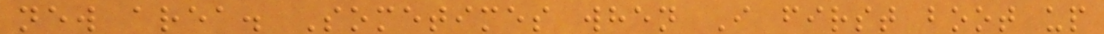new area. Sometimes when I first boot up
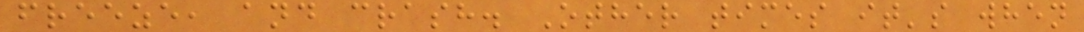freeze, and crash. Other times it's when
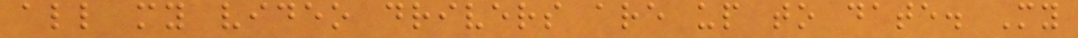all my video drivers are up to date. My
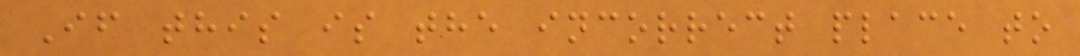If this is the incorrect place to
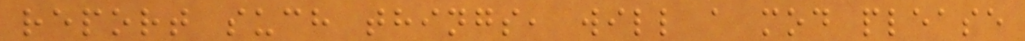report such things, will a mod please
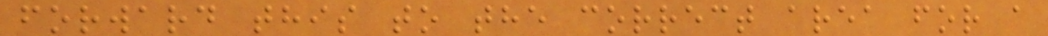forward this to the correct area for a
